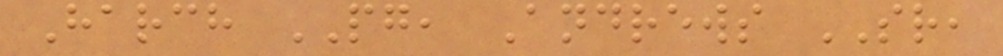Harch PG, Andrews SR,
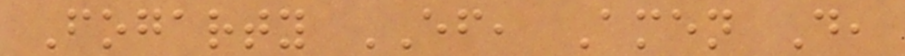Fogarty EF, Amen D,
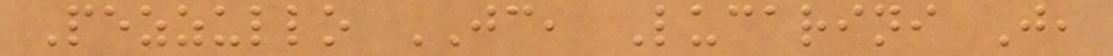Pezzullo JC, Lucarini J,
